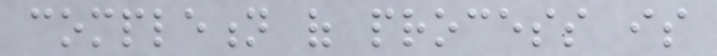completion of process is
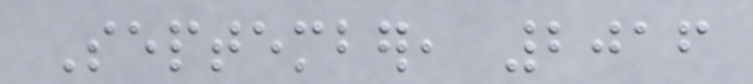September, 2016
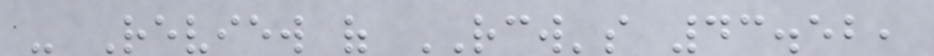- Review of RCW's 43.52,
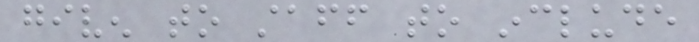given to staff to include
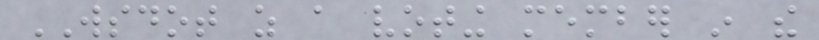WSDOT as a voting member in the
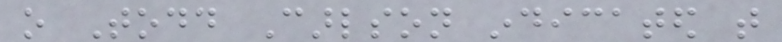o Todd Carlson indicated that
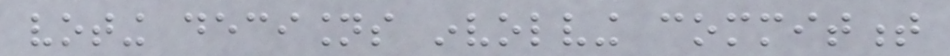voting decisions involving commitment
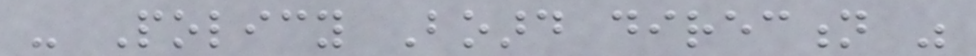- Policy Board direction was
